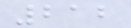212
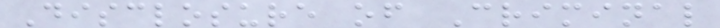Disclosure of Criminal
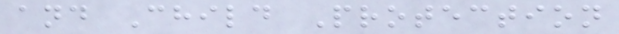and Child Protection
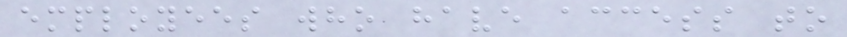employees who have access to
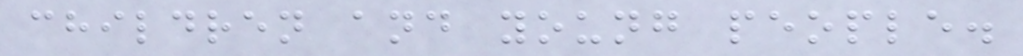children and young people.
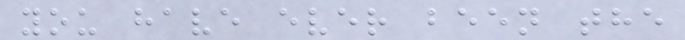you have ever been the
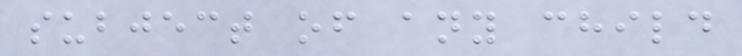subject of any child
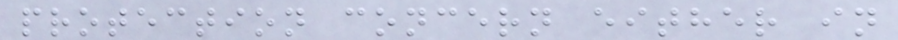protection concern either in
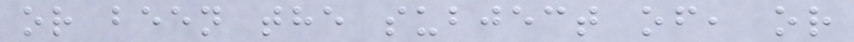or been the subject of, or
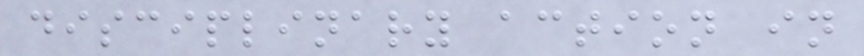disciplinary action in
